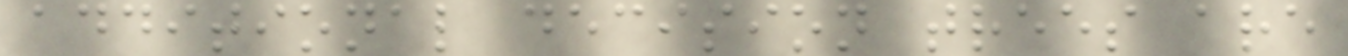additional decision trees are
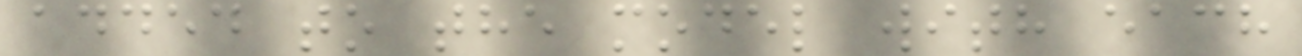added to the model with each
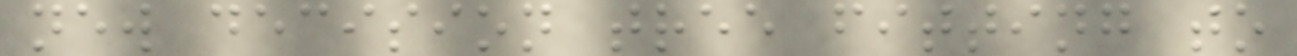new decision tree fitting to
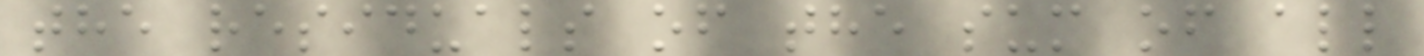the residuals of the sum of all
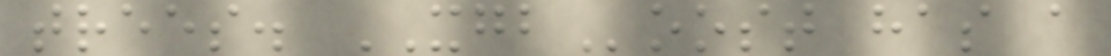trees. XGBoost has a
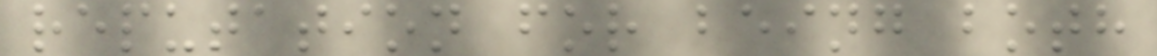reputation for being both
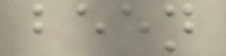been
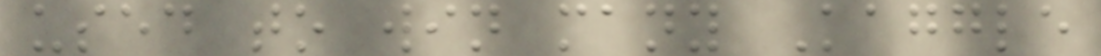used to win many Kaggle
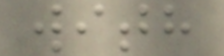with
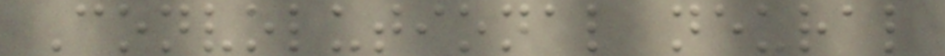Convolutional neural
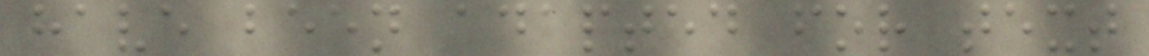have been adapted for text
